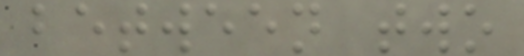between two
